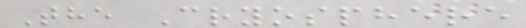The Cryosphere
